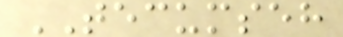TECUMSEH
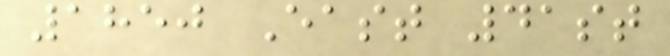1850 East 41st
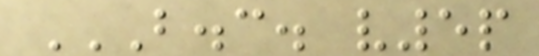B.C. V5P
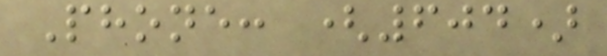Phone: (604)
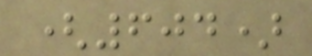(604)
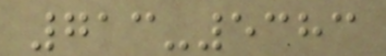713-5383
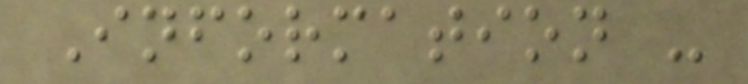Information -
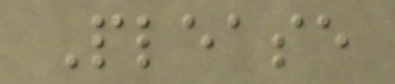Please
